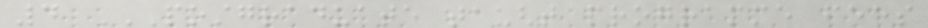4 POSTGRADUATE TAUGHT PROGRAMME FEES
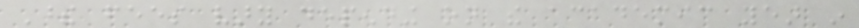These fees vary depending on the academic year in
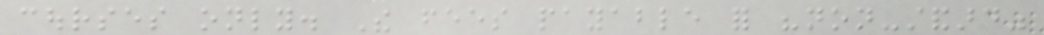courses only. The fees payable for "non-standard"
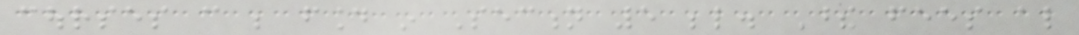courses can be found in Section 5 below. These fees also
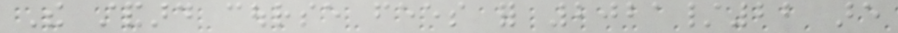The standard course fees for 2021/22 are
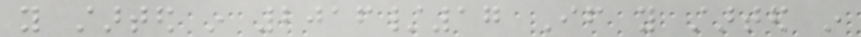you started in 2016/17 If you started in
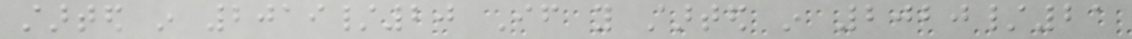started in 2019/20 If you started in 2020/21
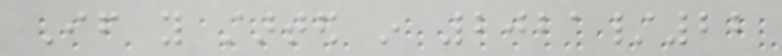If you started in 2021/22
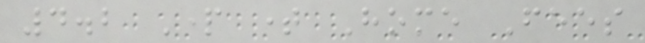4.2 Part time Home Fees
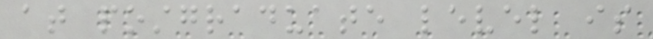at postgraduate level is
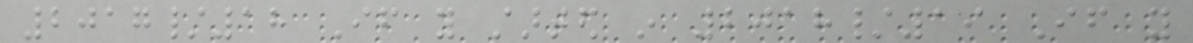2017/18 If you started in 2018/19 If you
